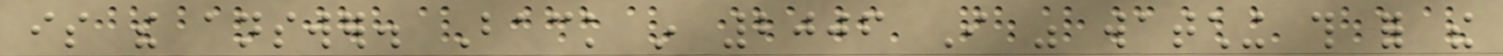is the answer. Back in 2006 I was watching this for the
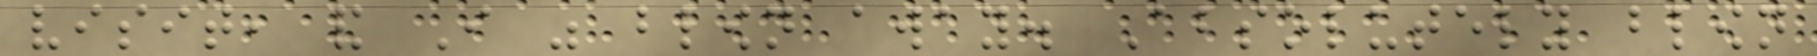visit, and I was blown away. Absolutely blown
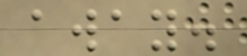away.
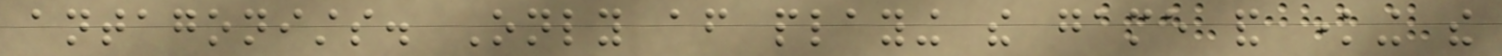antagonists. Only after playing the game and knowing the
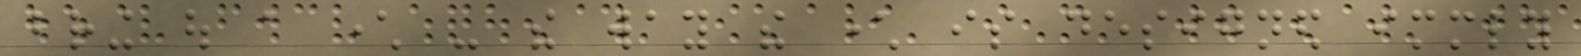bring out a character - the way the character is designed immediately
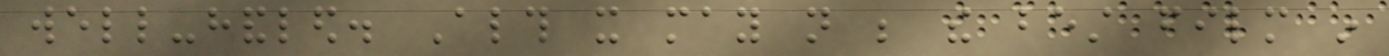well-handled. Although it may not be the best film in
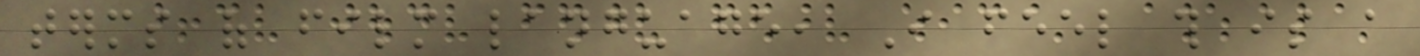terms of film language, I feel this is a
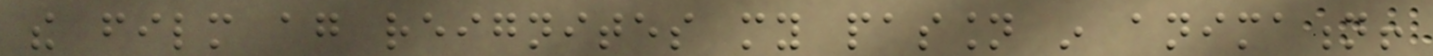the film again reignites my passion in animation!
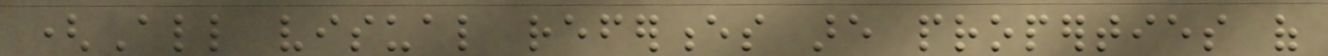(All visual references are properties of
